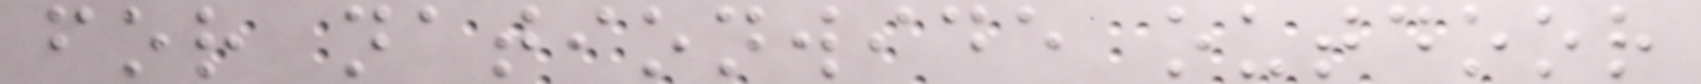for nationwide outdoor
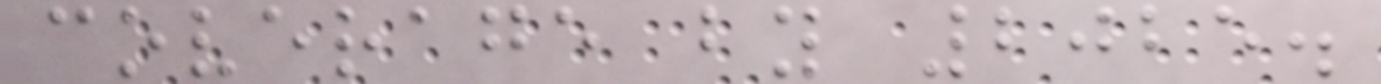coverage by 2025.
